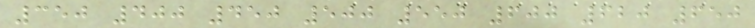350 400 450 500 550 600 620 650
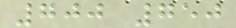700 750
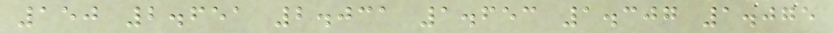150 2.651 2.031 1.653 1.307 1.075
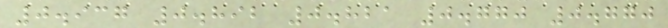0.937 0.892 0.821 0.770 0.770
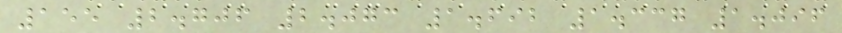155 2.706 2.073 1.692 1.337 1.096
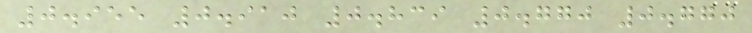0.955 0.910 0.839 0.770 0.770
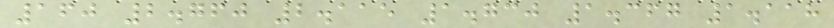160 2.760 2.115 1.730 1.367 1.118
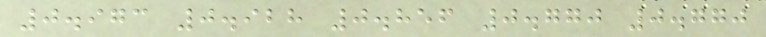0.973 0.928 0.856 0.770 0.770
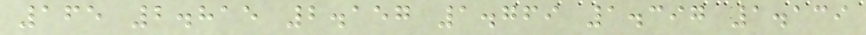165 2.815 2.157 1.769 1.397 1.139
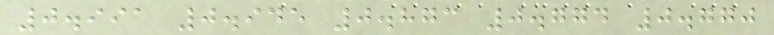0.991 0.945 0.873 0.774 0.770
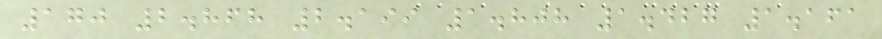170 2.868 2.199 1.808 1.427 1.161
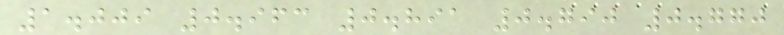1.009 0.963 0.891 0.790 0.770
